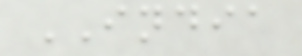INDIA
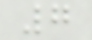7
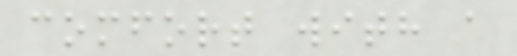comfort with a
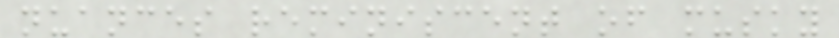nuances reminiscent of musky
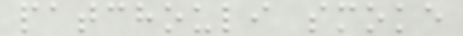patchouli smoke
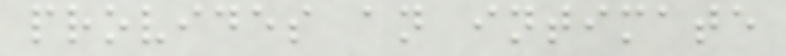provides an intimate
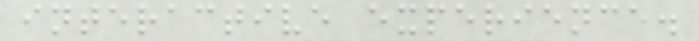interactive experience.
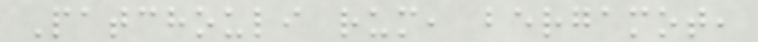Patchouli rum, bergamot,
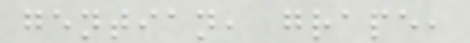gentian, grape,
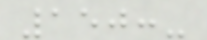150:-
